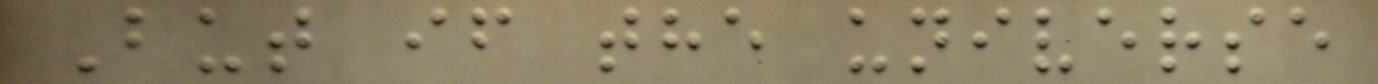But if the universe
